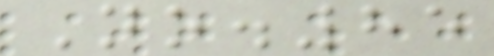No.85
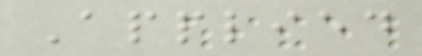Applied
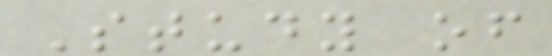Study of
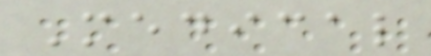Medical
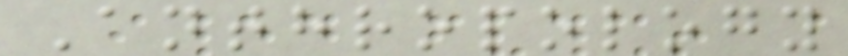Anthropology
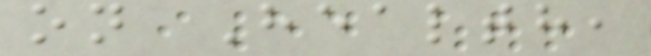on Health,
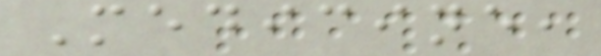Medicine,
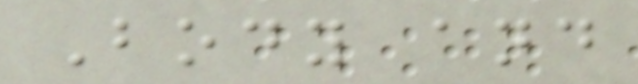Body and
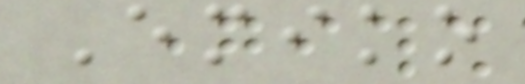Emiko
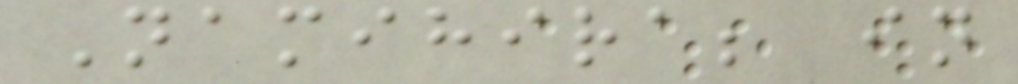Namihira; in
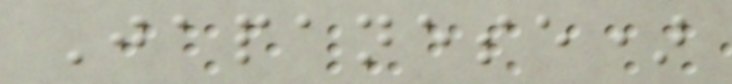Japanese)
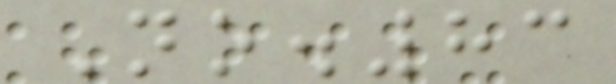No.83
